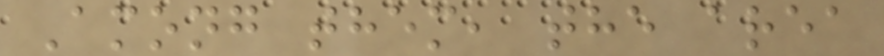Among them, the area
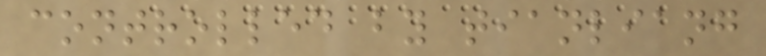controlled by tianliang
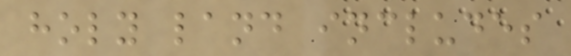holy land includes
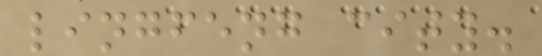lingfeng city.
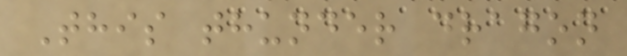This thunder dragon
